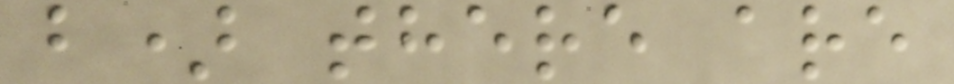b) there are
